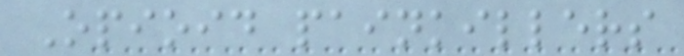Opioid painkillers
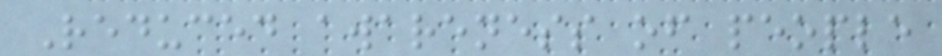Reduced awareness of people
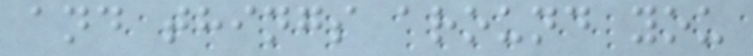and things around you
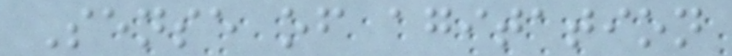Sense of agitation
